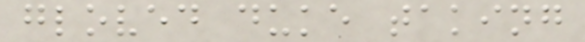gloved duke taking
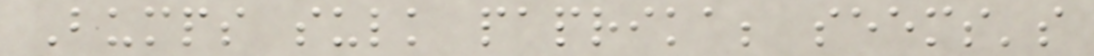Bumps sulk paprika; seems's
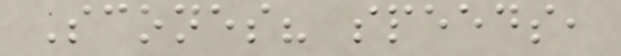Scones? speeds,
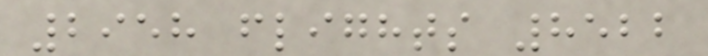2958 flights 8522
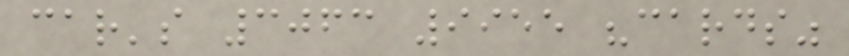car's 3063 9955 "cards"
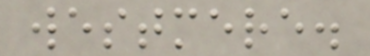westmere.
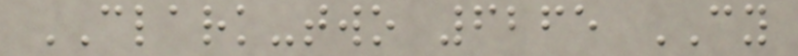CLARK-two 6265 CY
